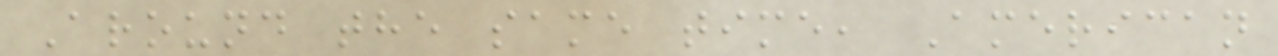Around the same time, American
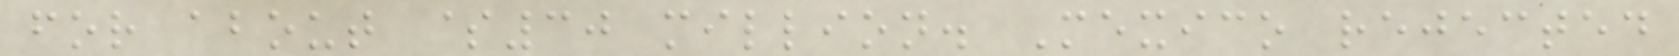for about $30 million. Mexico rejected
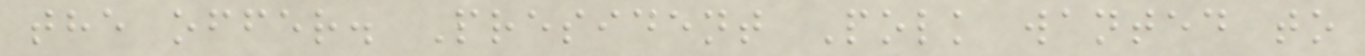the offer. President Polk wanted to
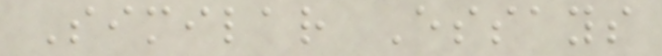Similar Essays
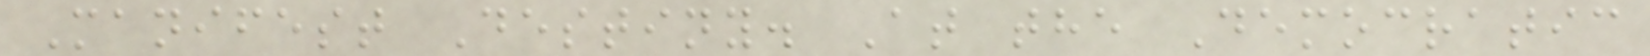Manifest Destiny. At the Democratic
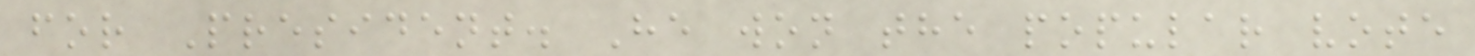for President. He won the popular vote
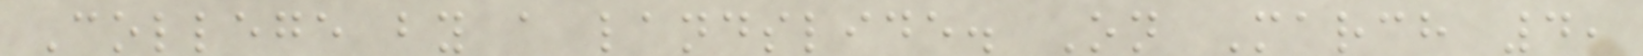College by a landslide. On March 4,
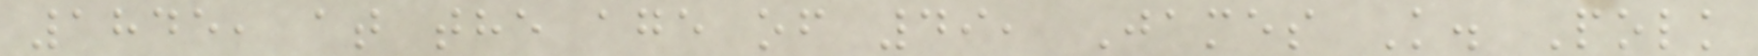1845, at the age of 49, James K. Polk
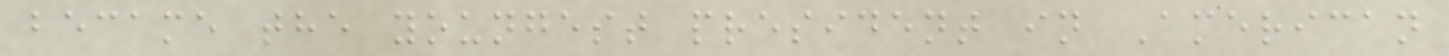became the youngest president in American
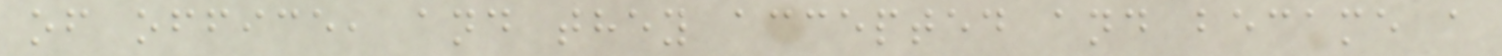of office, and they accepted and became a
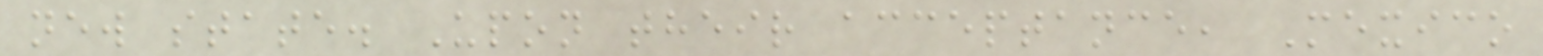new state. Upon their acceptance, Mexico
